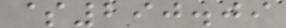$290.09
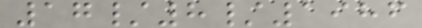17/8/1986
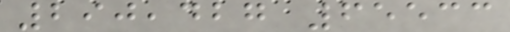290,427 65533
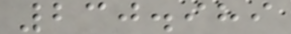230.989
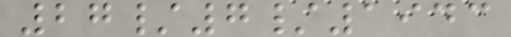27/7/1943
